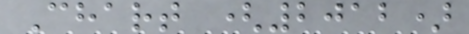Chart (2012)
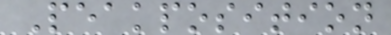Peakposition
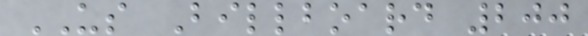US Billboard 200
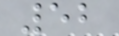52
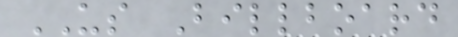US Billboard
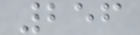256
